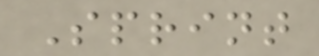Sprint
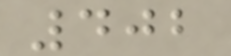402
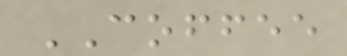COFFEE
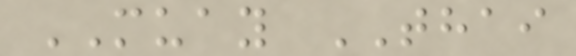MUAY THAI
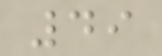49
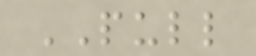PULL
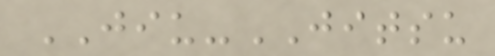JIU-JITSU
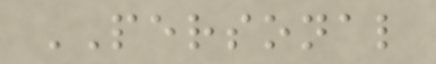PERSONAL
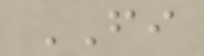FI
